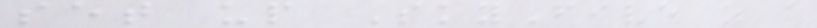set up SkyFive as a
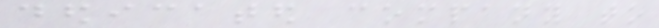dedicated company to
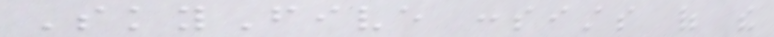SkyFive consists of the
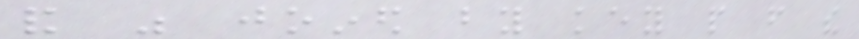and was joined by key people from the
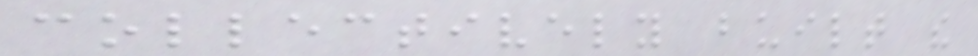collectively built the
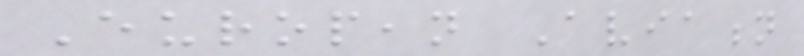European Aviation
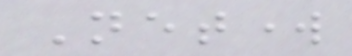Network
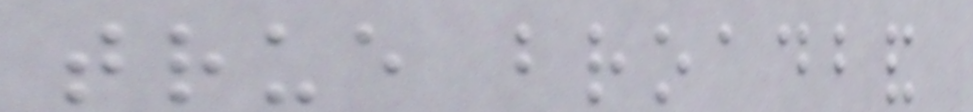true broadband
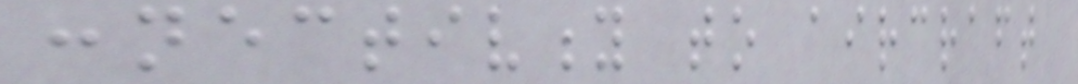connectivity to aircraft
